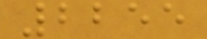2255
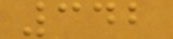342
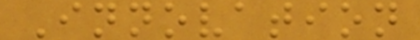Innovation
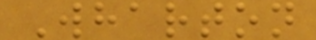Wharton
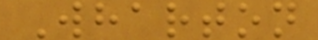Wharton
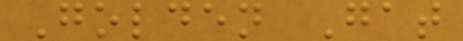Golden Gat
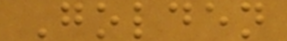Golden
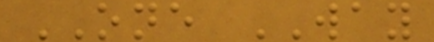ONE WAY
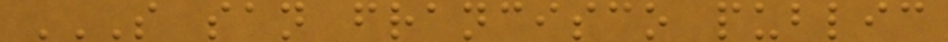S SAN FRANCISCO PUBLIC
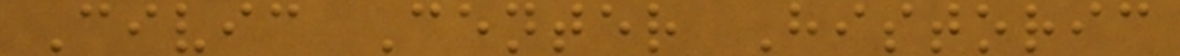Civic Center Historic
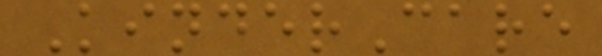KinderCare
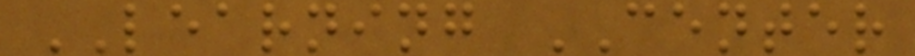LEARNING CENTER
